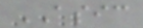ASIC
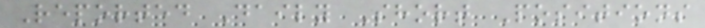Reported Daily Short Positions
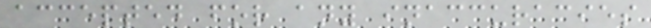accepted for any inaccuracies
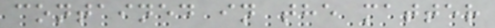contained in the matter
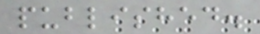published.
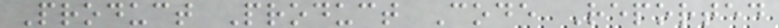Product Product Code Reported
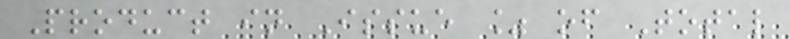Product in Issue % of Total
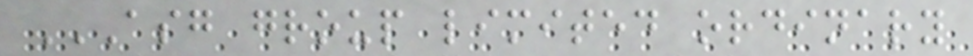ASG GROUP LIMITED ORDINARY
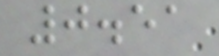0.51
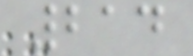214
